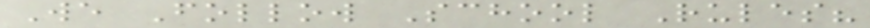We Follow School Rules?
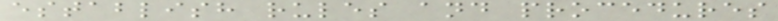establish rules and procedures
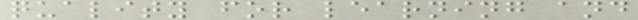quality for learning and
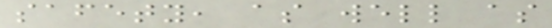safety, as well as
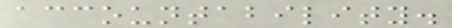accountability.
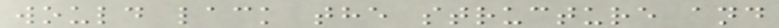would lack the structure and
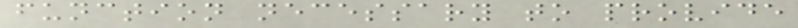function necessary to provide
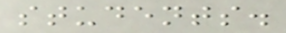students.
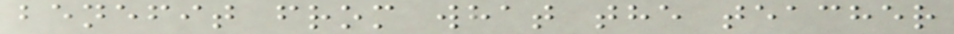benefit from what the teacher
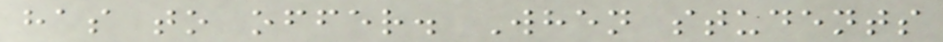has to offer. When students
